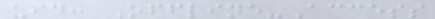uid: Offline-Access
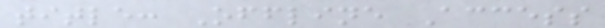title: Offline Access
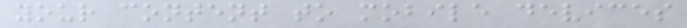your content to mobile devices
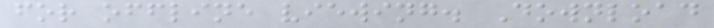for offline viewing. Download
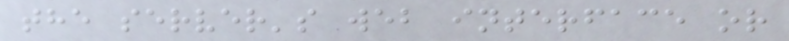the server's web interface or
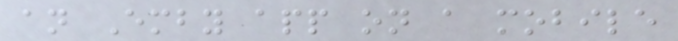an Emby app on a mobile
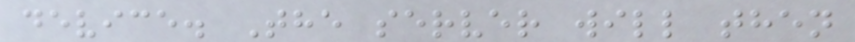device. The server will then
